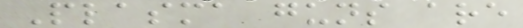Plasma guns are
